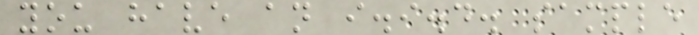you have an i.i.d. sample
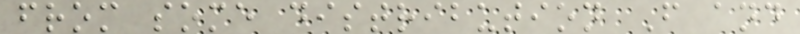from some distribution F and
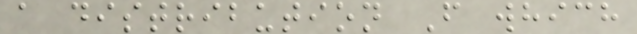a distribution F which
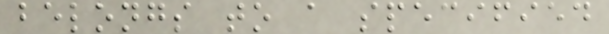belongs to a specified
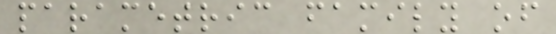parametric family of
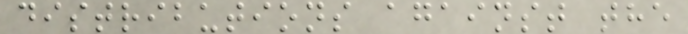distributions against the
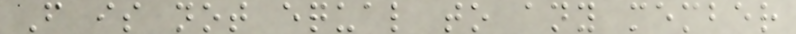F is not equal to any member
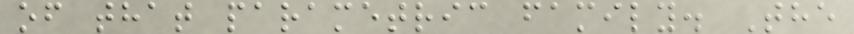of that parametric family. The
